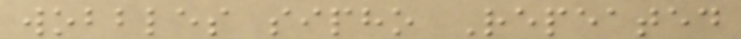wobbles sipho Repeated
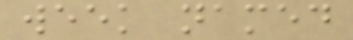week named
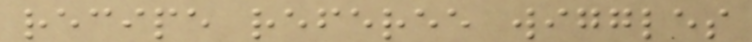recipe referee wiggles
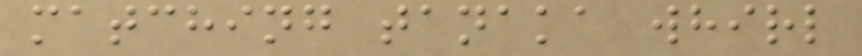matching tanaka whirl
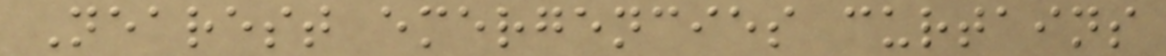Nearest emergencies curtains
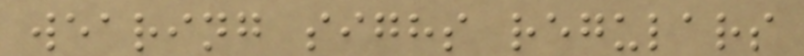wearing sighs regulars
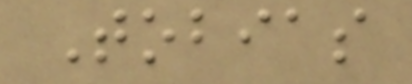Tobias
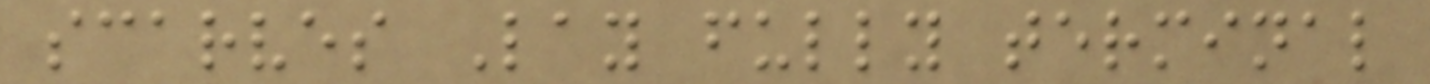scarves Lay fully terminal
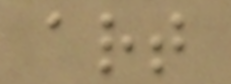art
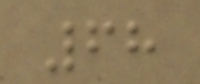68
